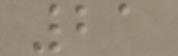21
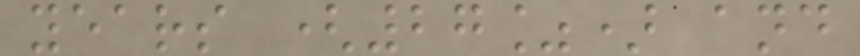years (27%) and
